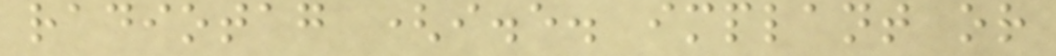radiotag (i.e. implant or
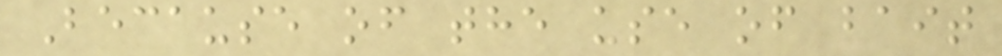Because of the use of bait
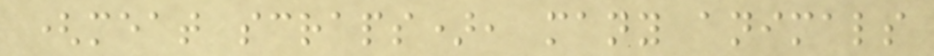(meat scraps), many animals
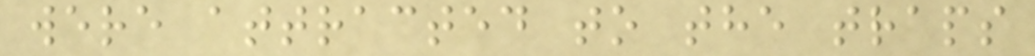were attracted to the traps
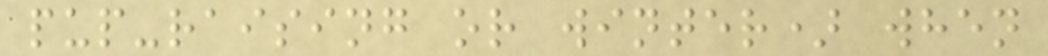pup-raising or winter) when
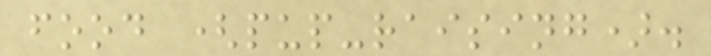food (pup-raising).
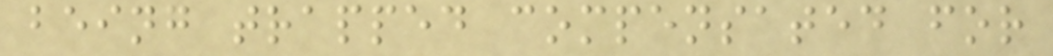being trapped compensated for
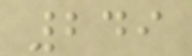249
